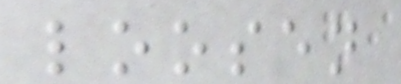loosen
